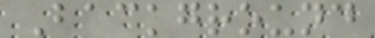Background
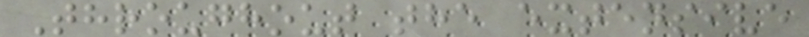Throughout the extensive
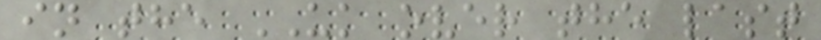in the UK over the last
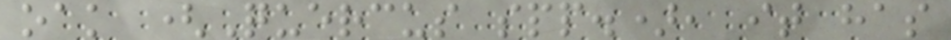oak (Quercus spp.), it has
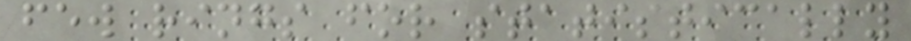few rings for statistically
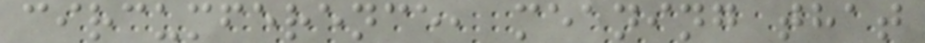circumference, meaning that
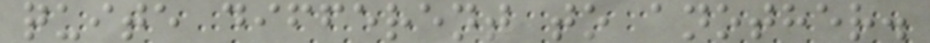quite different to another.
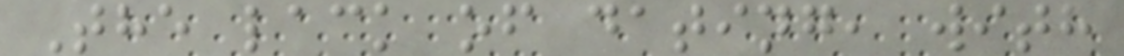The lack of dating, with
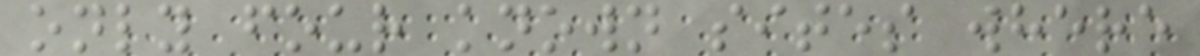only four known sites where
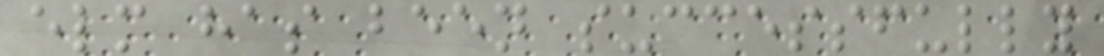elm has been successfully
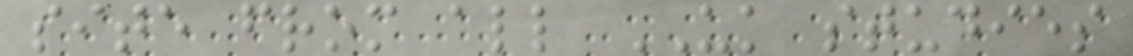site from all UK studies
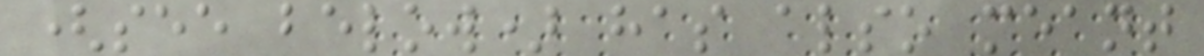(see below) has also meant
